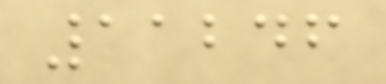11246
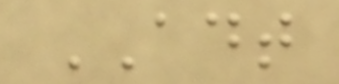ADT
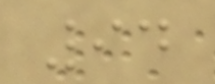94
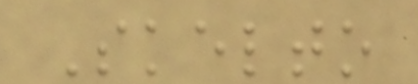Skelto
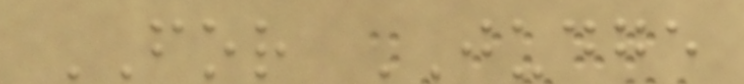FOR JUDGE
